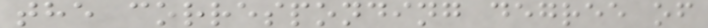the corresponding degree of
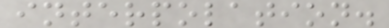interpolation.
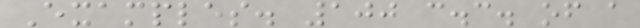Examples. 100 c.c. of a
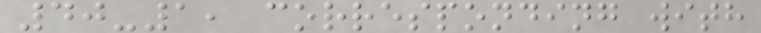40-1, corresponding with
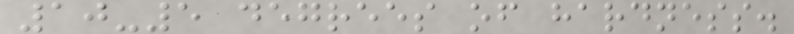10-5 degrees of hardness.
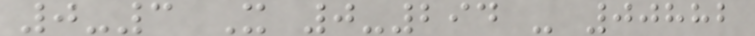0-3 X 0-294 - 00882
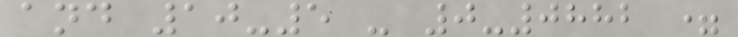and 10-5 - 0-0882 =
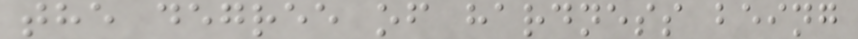the degree of hardness being
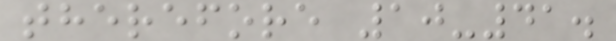therefore 10-41.
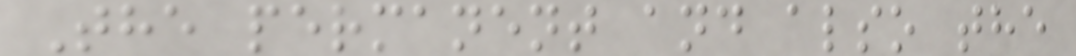The permanent and also the
